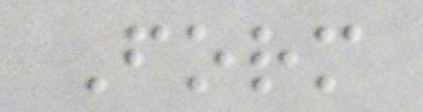Form
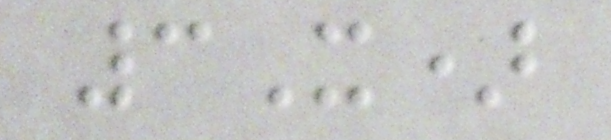3X)
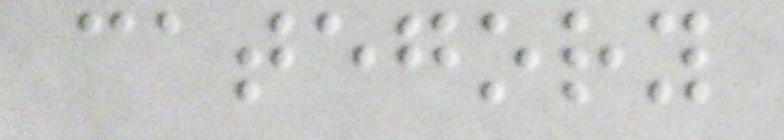category
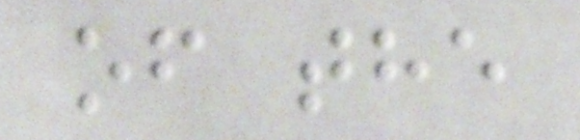of the
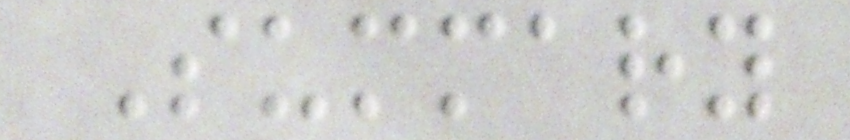Summary
